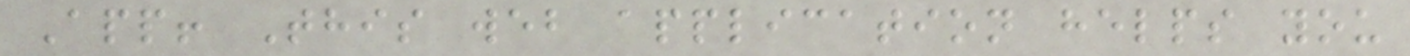App! This web application helps you
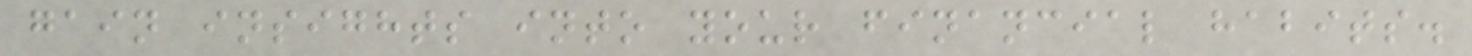gain insights into your financial habits.
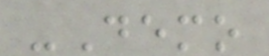-Demo
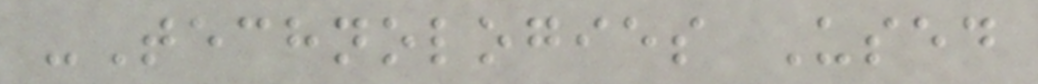-Technologies Used
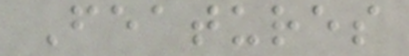Features
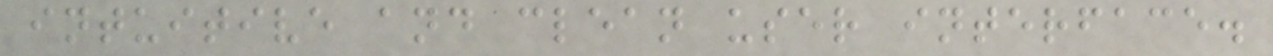intuitive and clean user interface.
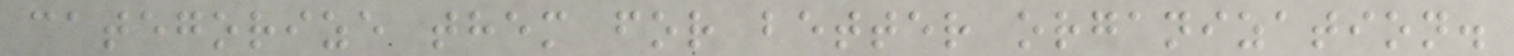categorize them for better organization.
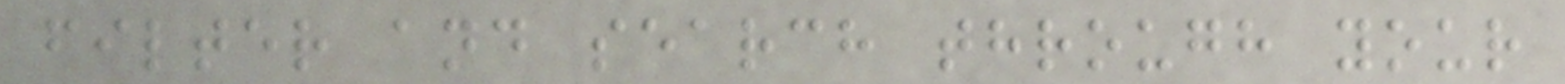filter and search through your
